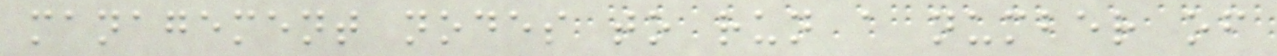management nodes to run a number of
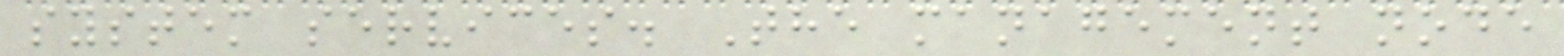system services. The management node
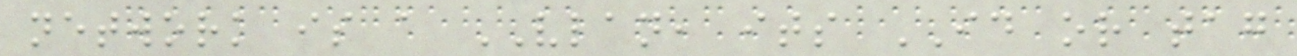network is a VLAN, its ID or tag
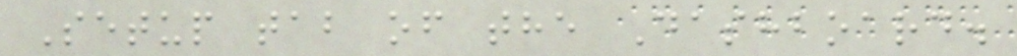Setup tab of the Dashboard.
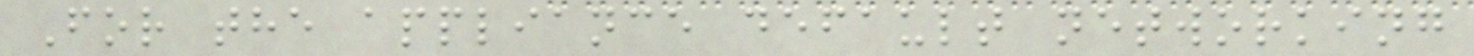For the appliance default networking
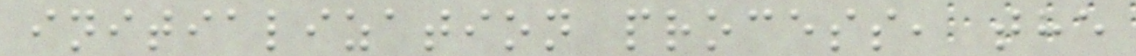initialization process, the
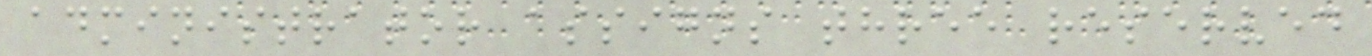administrator assigns three reserved
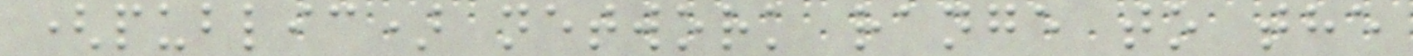(public) network range to the
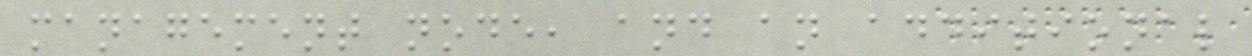management node, and an additional
